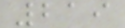219
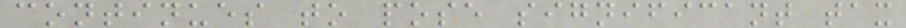continues to pose significant tax
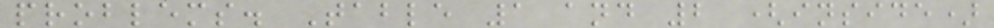problems. Table 1 and 2 (inside)
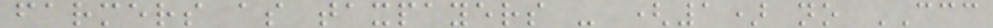farmers as taxpayers - (1) no CCC
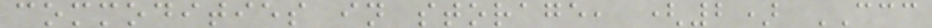commodities in storage, (2) CCC
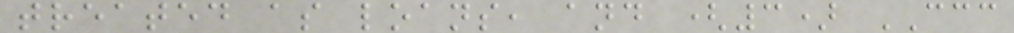treated as loans, and (3) CCC
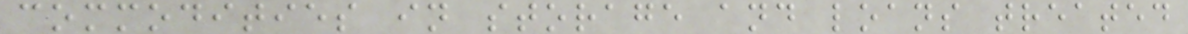commodities in storage and loans treated
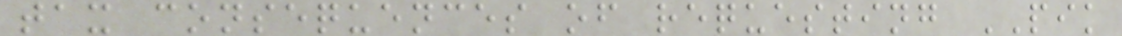tax consequences of requesting PIK
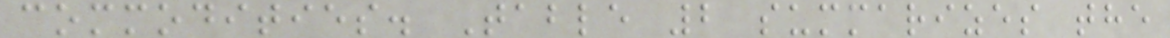commodities. Table 2 summarizes the
